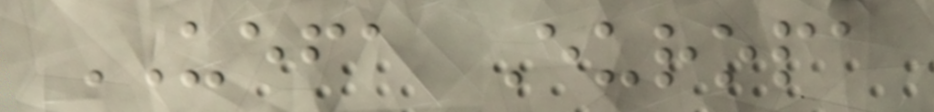UEFA Europa
